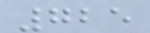725
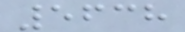5638
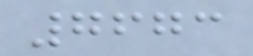7673
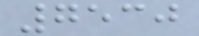7530
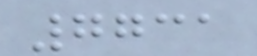7731
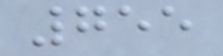755
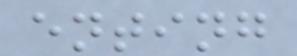enting
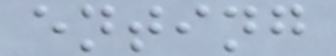enting
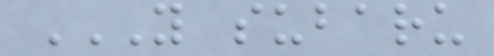Y SUBARU
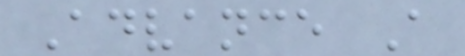Advance A
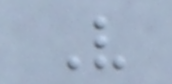V
